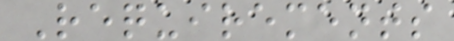Requirements
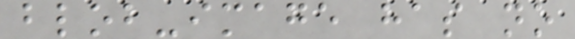blob-image has no
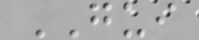GUI
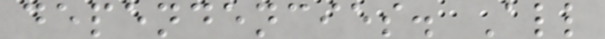dependencies. All
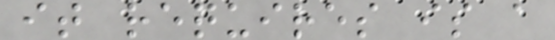it requires is a
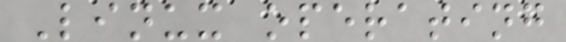Linux operating
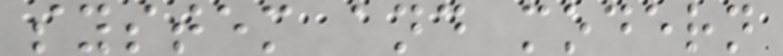system and modern
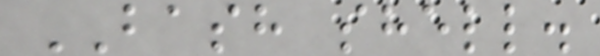BASH shell.
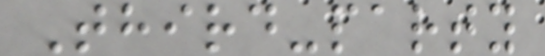Third-party
